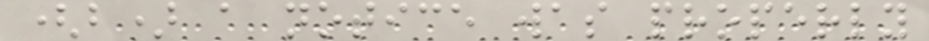(b) a notice was properly
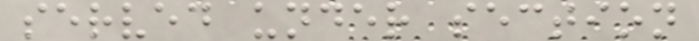served under section
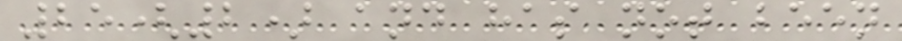25(2) and has not been
